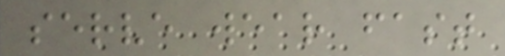serve wear fast
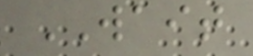WAIT
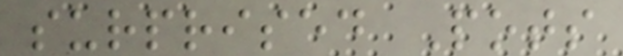surprised Pots
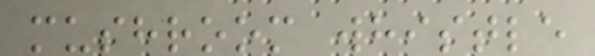mushroom whistle
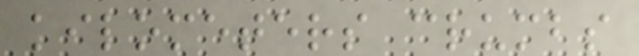kilometers crumbs
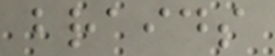braids
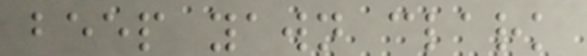beep yawn clark
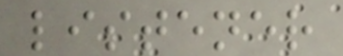listener
